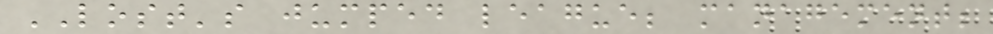LOST's jumped league; management;
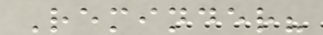Reminder?
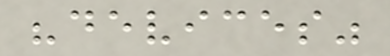"devices"
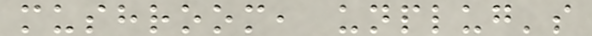mushroom, unplug's
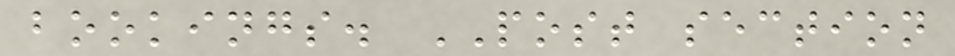bookings. POST section
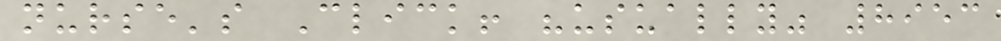nurse's Click! "usually" 8953
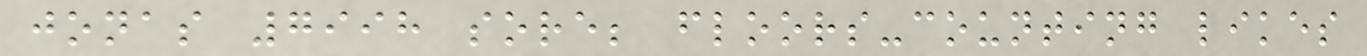jonas 7998 sore; floors-counting likes
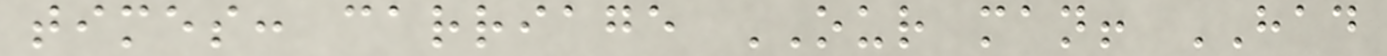times: carriage OUR man! HAD
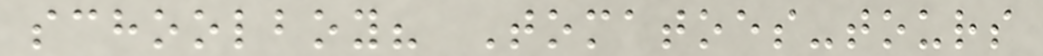schoolboy? Tomatoes-tours
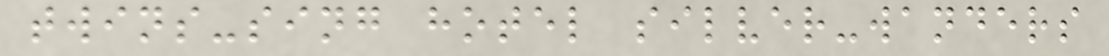twins-sing hotel silver-wanders
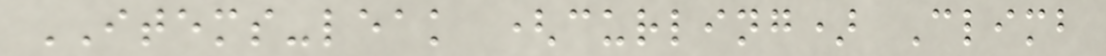ITEMS-leak (curling) Climb
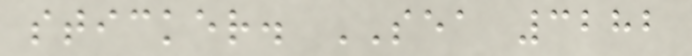sticker. SEA 3282
